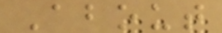About
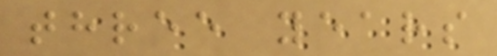three years
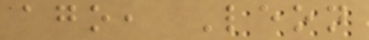ago, Leon
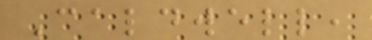Caldwell,
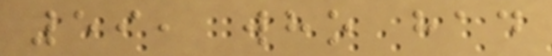59, who had
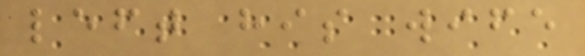left his wife
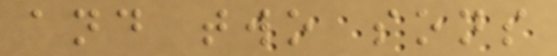and two sons
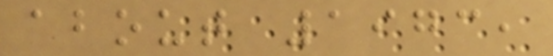about 1973,
